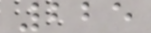225
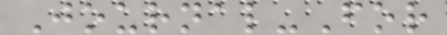Journal-For
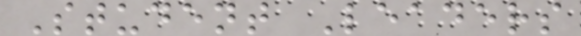Student Leaders
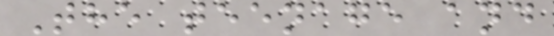The teenage and
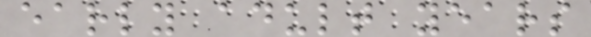early adult years
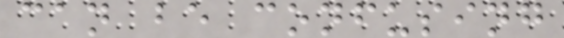can be confusing
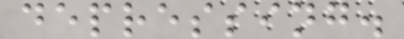depressing.
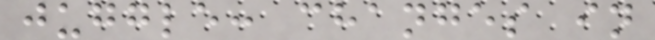juggle: changes in
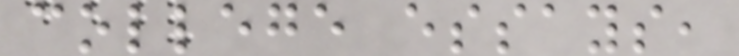college essays,
